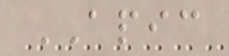APIC
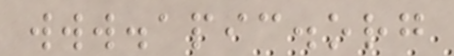www.apic.org
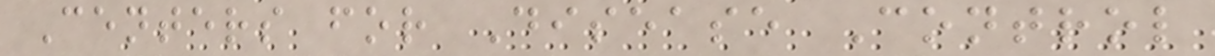Centers for Disease Control
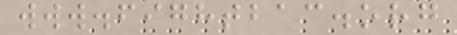www.fightbac.org
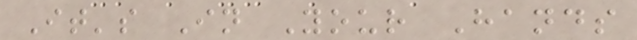It's In Your Hands
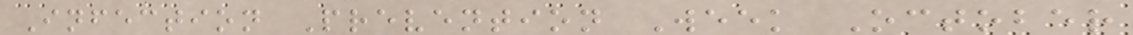Infection Prevention Week October
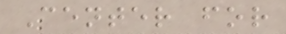Center for
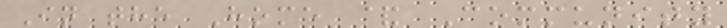In the Home & Community
